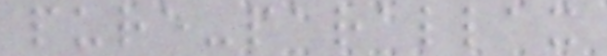pure-parallax
